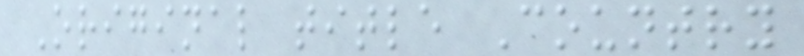Original title Country
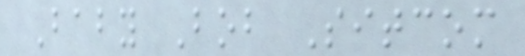Baby Bob Sitcom
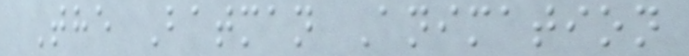The Batman Animation
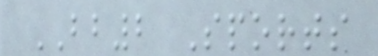BB2 Sports
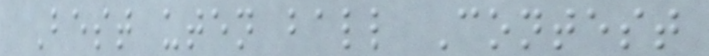Best uten ball Contest
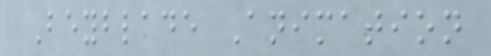Beyblade Animation
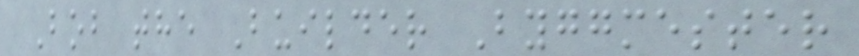Bob the Builder Byggmester
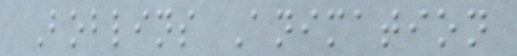Boblins Animation
